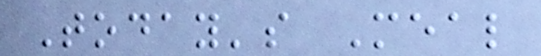Today's Meal
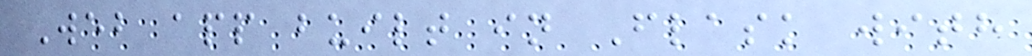Web app built in Flask with
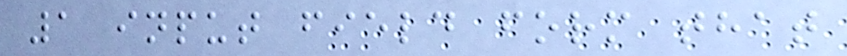1 input field form that
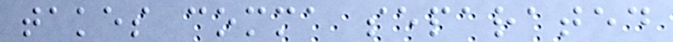takes comma separated
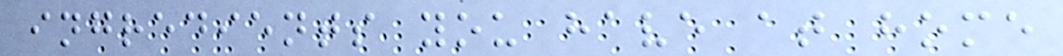ingredients you have at home
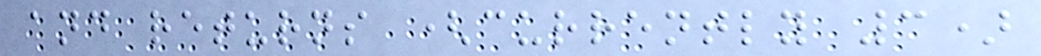and returns (currently 3)
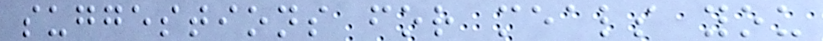suggestions for meals you
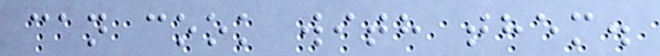can cook with them.
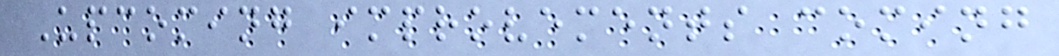Upcoming improvements coming
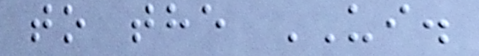to the UI.
